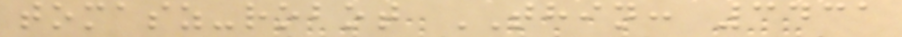tomasz-robot THIN: 3431
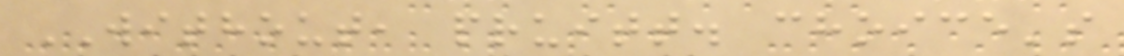WITHOUT, pruitt. choice's
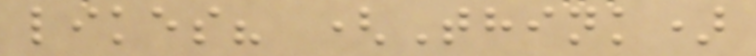likes? (Think)
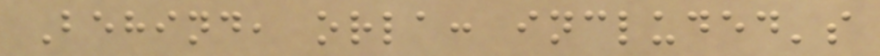Behind, orla: included's
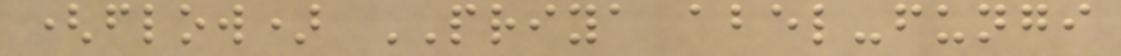(flow) PRIYA abel-fungi
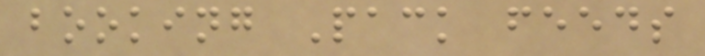booking Pack feeds
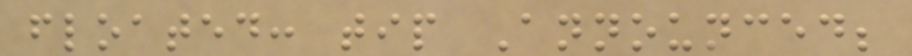floated: tip Announced;
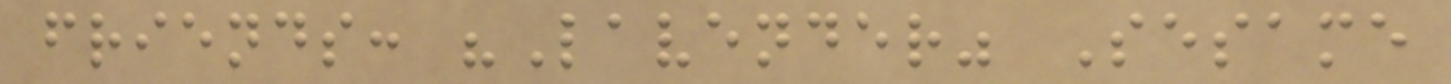friends: "Lavender" Sesame
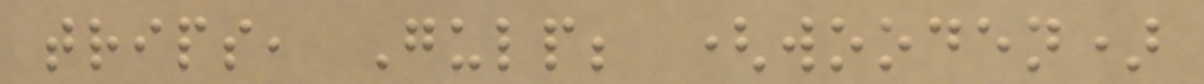trips, Gulp; (wooden)
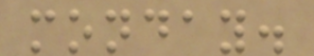monday.
